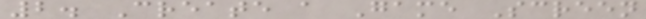2. Create a Game Screen
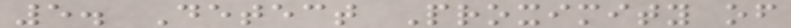5. Detect Proximity of
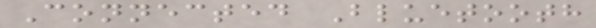Connected Bluetooth
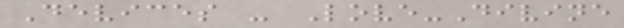Devices - Love-Divine
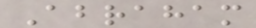Abraham
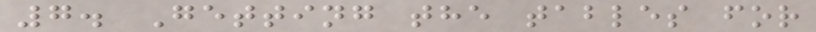7. Getting the tables for
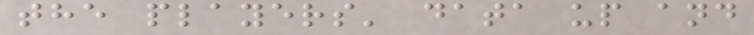the players' data up and
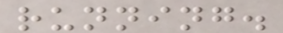running.
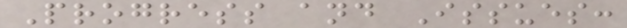Progress and Issues:
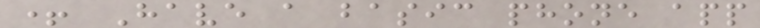+ Have a basic phone app
